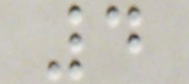4
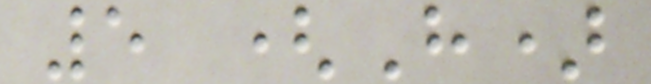5 (H)
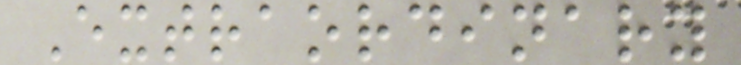Extraordinary
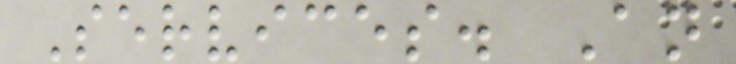Services. An
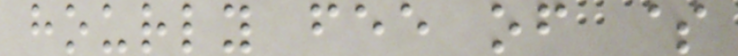hourly fee of $
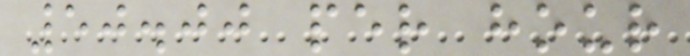50.00 per hour
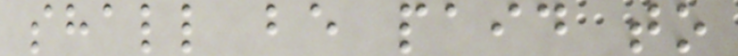shall be paid to
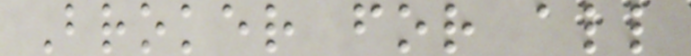Broker for all
